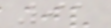91
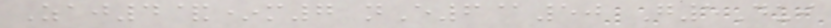Zaj4&*m7 nE6@50 G5Dui
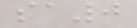sa0
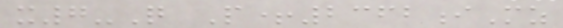x7-Q P+2362iMz
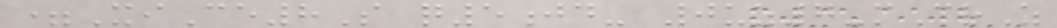=XiCe8S q5jd- 0uz7-mCrZ
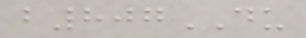b807DU
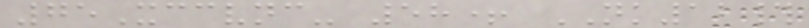75Xccvnc- 58+ NK12#
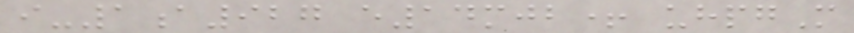i-1a927 e14mjb+ uhpgM
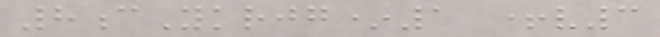8cYkrjg*1 +v3
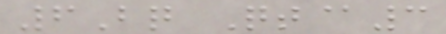6Bq Qt@3
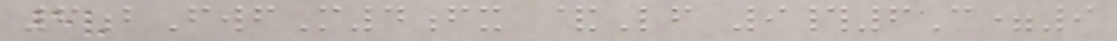6bFwfM4fx &Lf 9#6C=9
